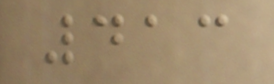413
